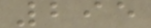295
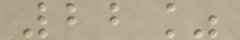22%
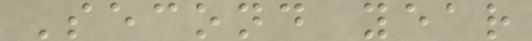Second year
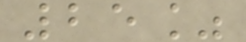25%
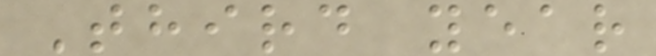Third year
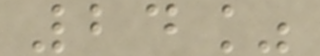24%
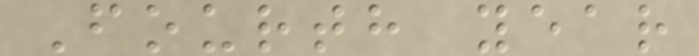Fourth year
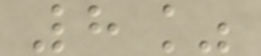8%
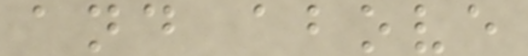and above
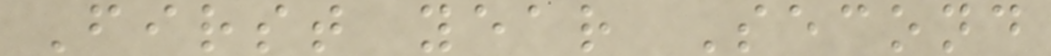First year Second
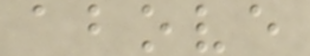above
